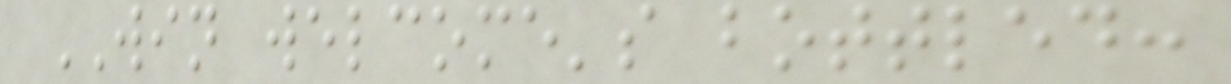WIN welcome's bottled:
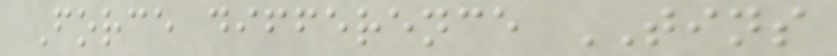Force difference TINS
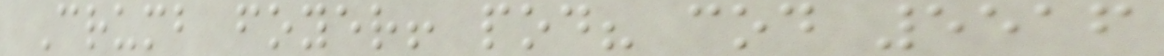Crumb foyer! pod? cod 5516
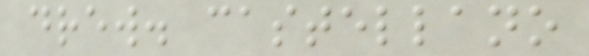drew. castellano
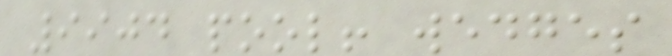9904 pool! wedges
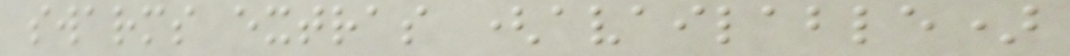swarms extras (available)
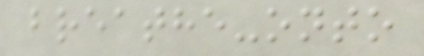breathe-onto
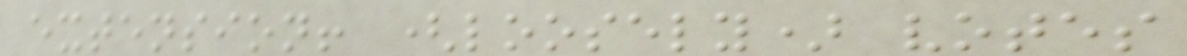extension! (loosely) votes
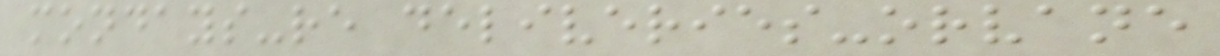mondays-re deliveries-orvane
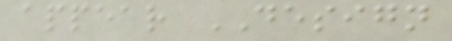appear DESIGN
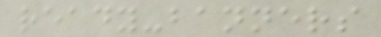ready-banners
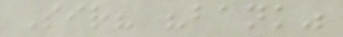Sir? "bank"
